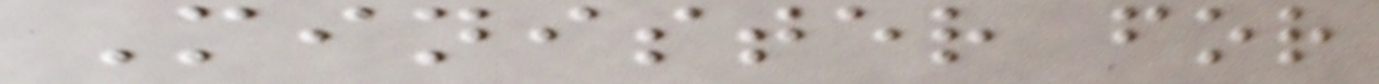Minister for
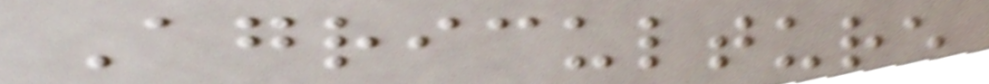Agriculture
